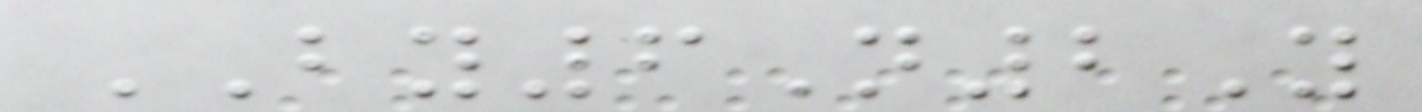BY6N2Y
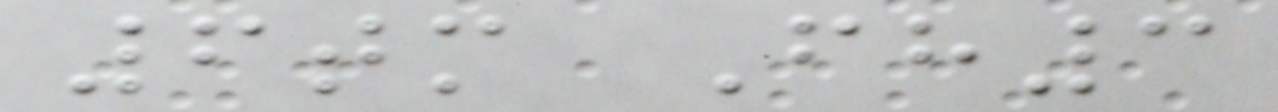6tm Fh3
